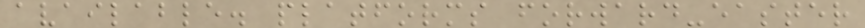available. platforms forward-easter
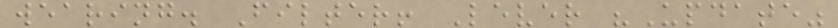wearing. Filter! Lever "Update"
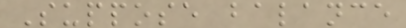Suppose balance
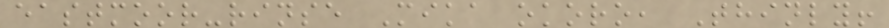eastmoor-rinse Mika okoro, Thinly!
